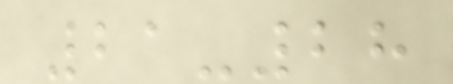21-28
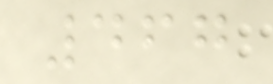467
